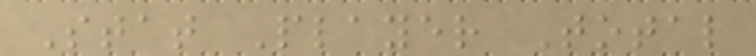Stat Player Total
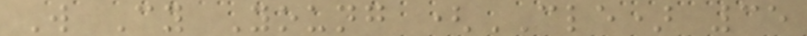W Cy Young (CLE) 35
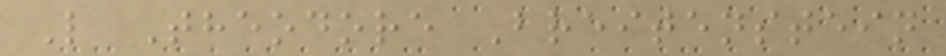L Theodore Breitenstein
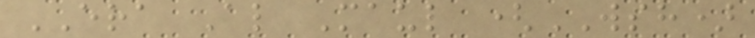ERA Al Maul (WSH)
